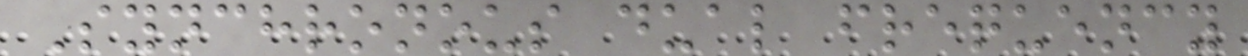Synchronous dual frequency
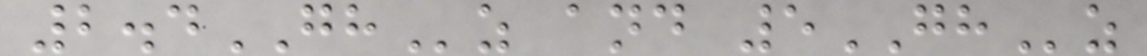2.4GHz and 5GHz
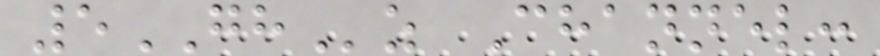5GHz Channel:
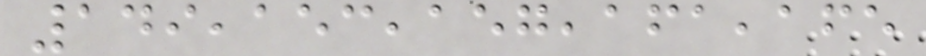149,153,157,161,165
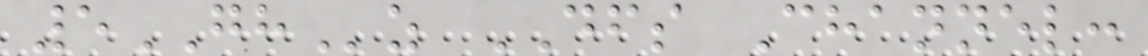5GHz DFS Channel:
